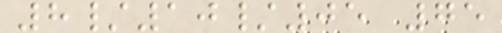8/10/05 75
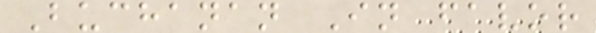Buchanan In favor
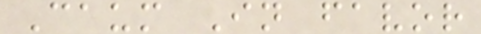Caum In favor
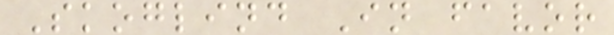Skoglind In favor
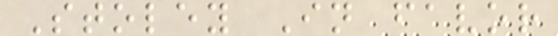Stoley In favor
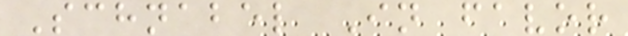Schnabel In favor
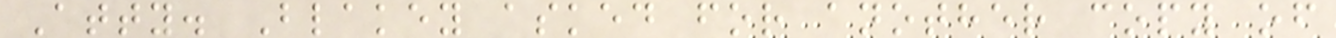Atty. Blakey asked for another copy of
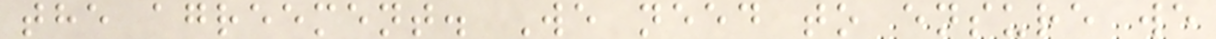the agreement. We need to ensure we
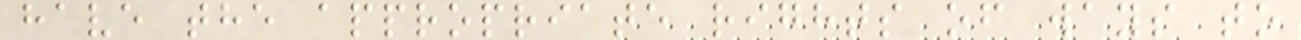have the appropriate rights of ways to
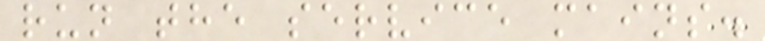run the service mains.
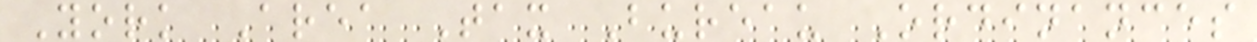York Area Tax Bureau Ordinances
